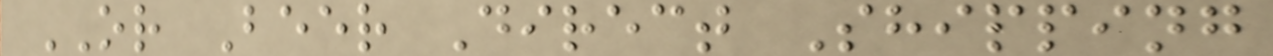OR Beer Direct Shipping
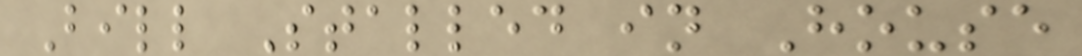Bill Stalled in House
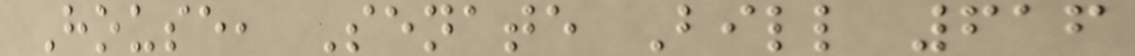House, Senate Bill 616
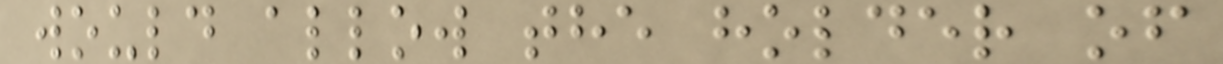would allow the holder of
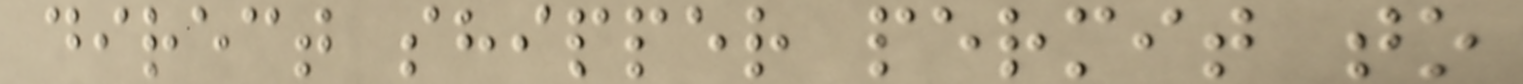direct shipper permit to
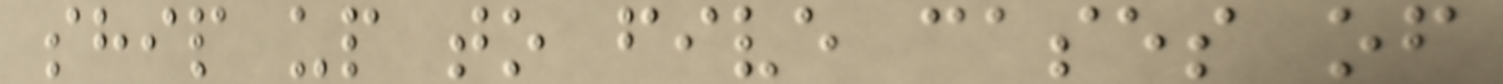ship up to five cases of
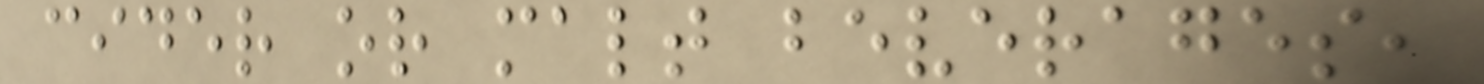cider or malt beverages,
